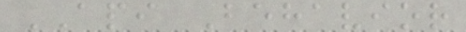API Behavior
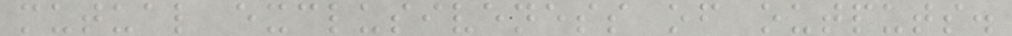mutual exclusiveness of outputs.
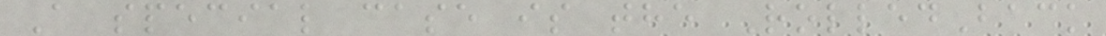A special case is the RolledBack
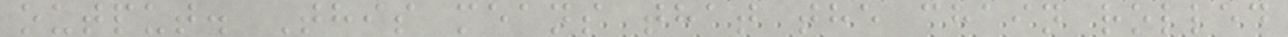output. This means that the chain rolled
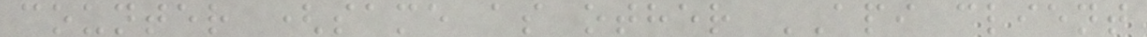counter (same as other API client
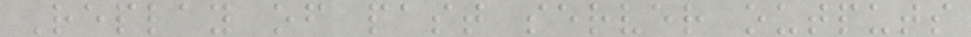Replay of past server outputs
